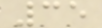35
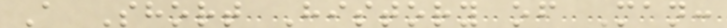A Short History of Man:
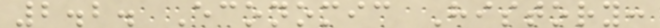2.2. Economic History:
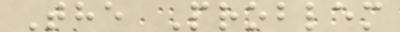The Problem
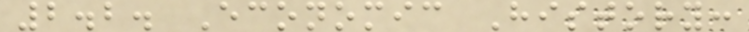2.2. Economic History:
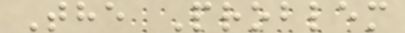The Problem
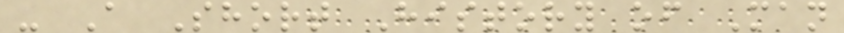- A Short History of Man
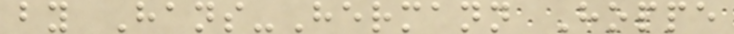by Hans-Hermann Hoppe
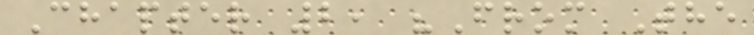Chapter 2, "From The
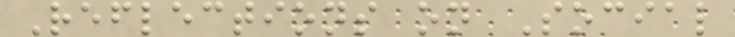Reflections on Social
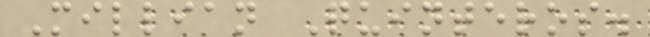Millian Quinteros.
